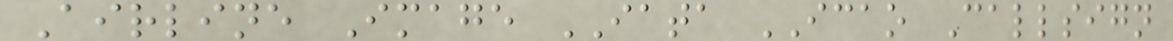Airline Image IATA ICAO Callsign
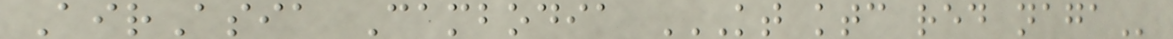AirAsia Cambodia KT KTC RED NAGA
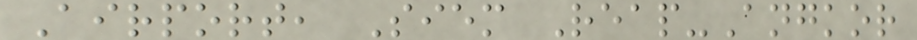Airport, Siem Reap-Angkor
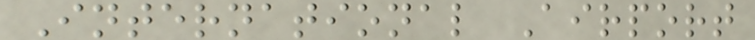International Airport
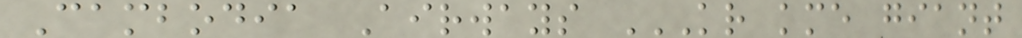Cambodia Airways KR KME GIANT
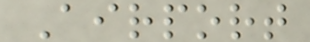Airport
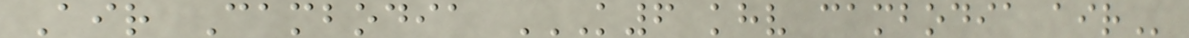Air Cambodia K6 KHV CAMBODIA AIR
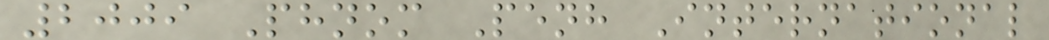2009 Phnom Penh International
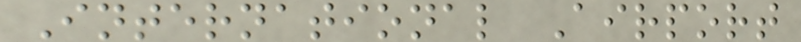International Airport
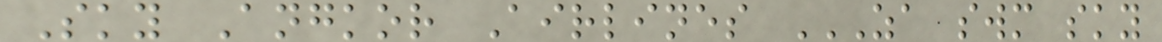Sky Angkor Airlines ZA SWM SKY
